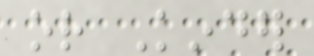or Kinder
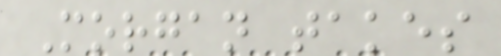Morgan takes
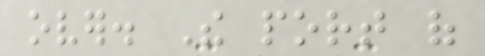over. The port of
